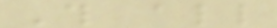This all
